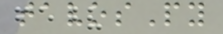tavosPy
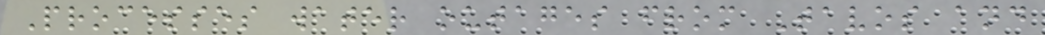Processes water outages from Tavos and
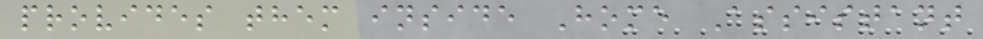provides them inside Home Assistant
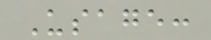Usage:
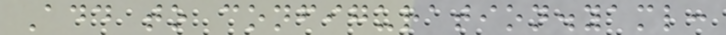Add to configuration.yaml:
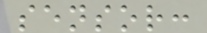sensor:
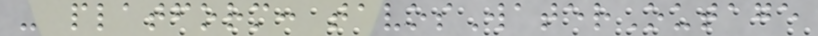- platform: tavosWaterOutage
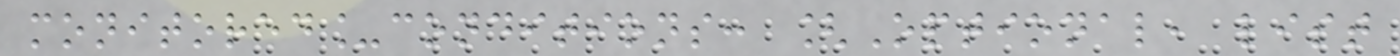monitored_conditions: [Optional, list
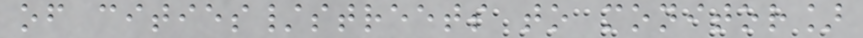of cities/streets to monitor]
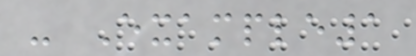- Example1
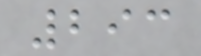293
